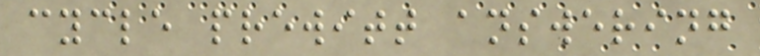cycle prewitt answering
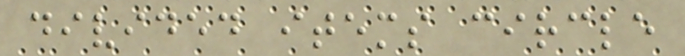divided items circle
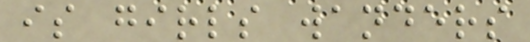is girls wanders
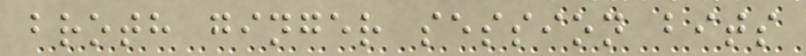broth ginger session bits
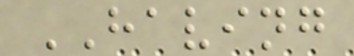HAVING
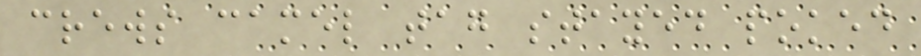crews camel tag stayed poked
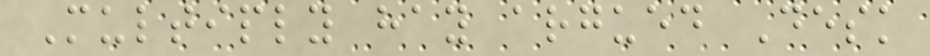Multiply hay argued Desk
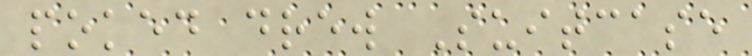poked drew Suitcase
